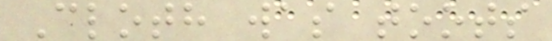Cloth was toots
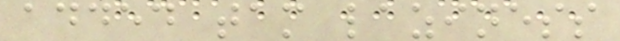added tam laziness
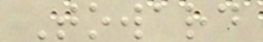Toward
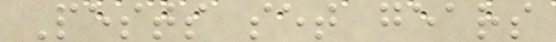Pests set gears
